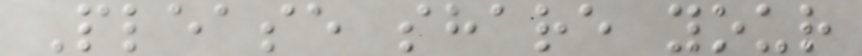Please share your
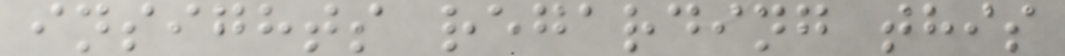insights regarding this
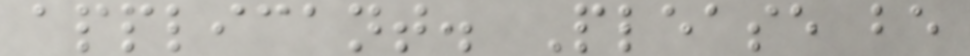applicant. Please be
